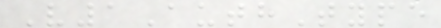V1AuthType
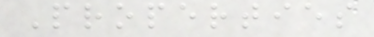Properties
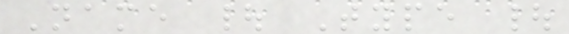Name | Type |
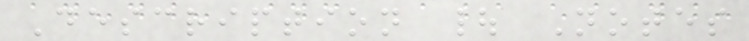Description | Notes
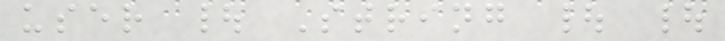user | String | |
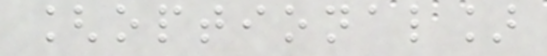[optional]
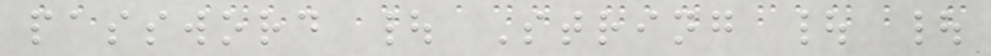password | String | |
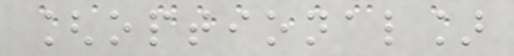[optional]
